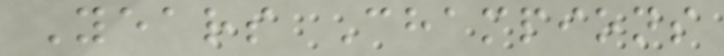Years Champions
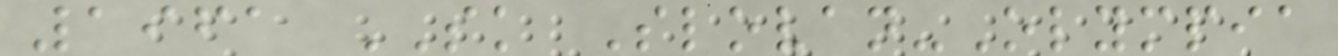1961 SK Slovan-Olympia
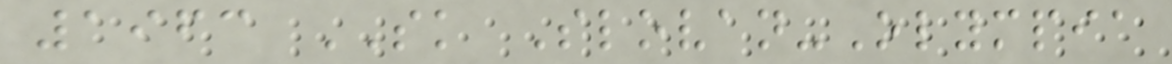1963 SK Slovan-Olympia
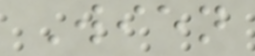Wien
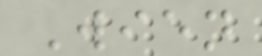Wien
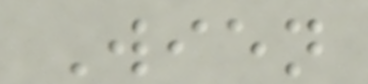Wien
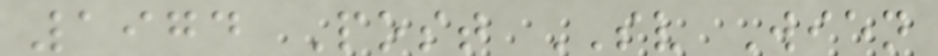1974 Post SV Wien
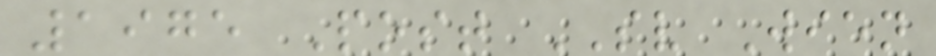1975 Post SV Wien
